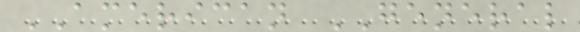AMERICAN GENERAL
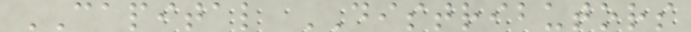CAPITAL DISTRIBUTORS
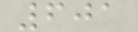601
